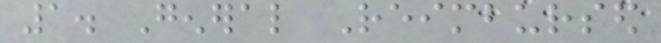1. General Reimbursed
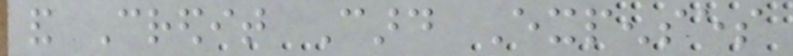and Credit Card Expenses
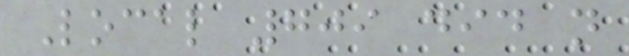Local 709 did not
